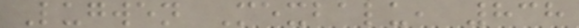Lugwen Mexbalu, 838
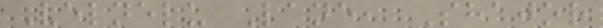Velnelu Lane, Shajor
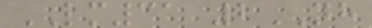LM31 2NH
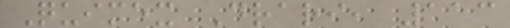Quimex Drari, 113
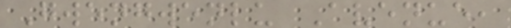Gwengwenlu Avenue,
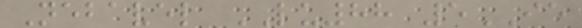Nebavel LU88 5IE
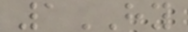1HY
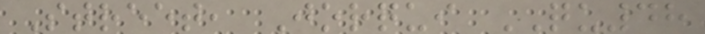Street, Jorqui QU48
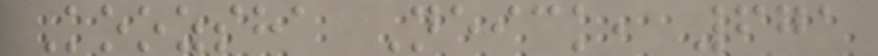Koozsha Neick, 671
